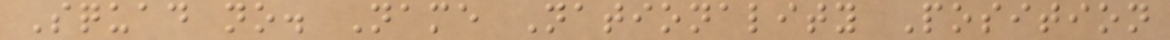Squad no. Name Nationality Position
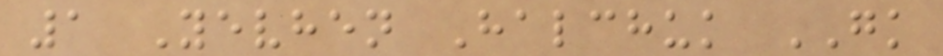1 Yevhen Halchuk GK
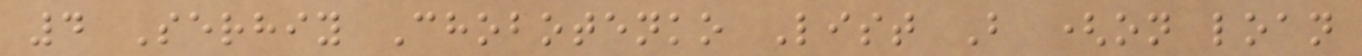4 Serhiy Chobotenko List B (on loan
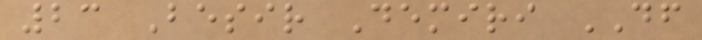23 Besir Demiri DF
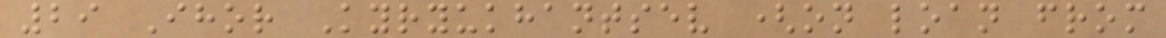29 Ihor Kyryukhantsev (on loan from
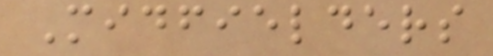Midfielders
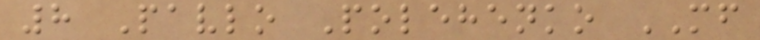8 Pavlo Polehenko MF
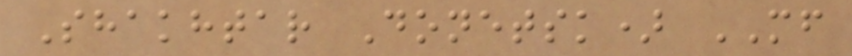Shakhtar Donetsk) MF
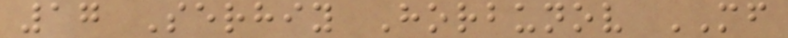17 Serhiy Horbunov MF
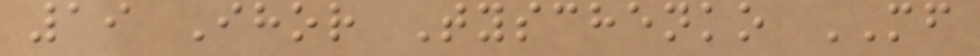19 Ihor Tyschenko MF
